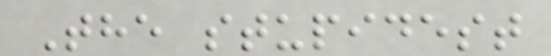The stupidest
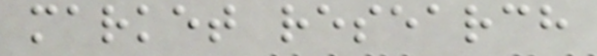market research
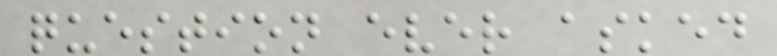question ever asked
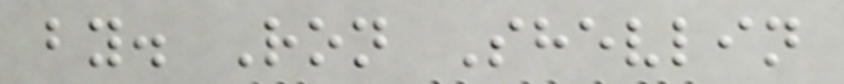by. Ron Shevlin
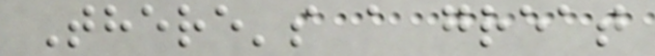There's a great
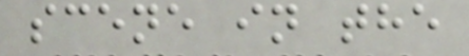scene in the
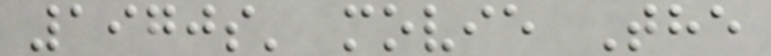1970s' movie The
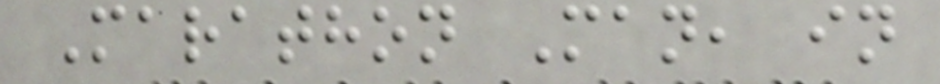Marathon Man, in
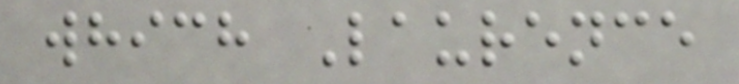which Laurence
